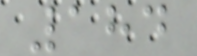184
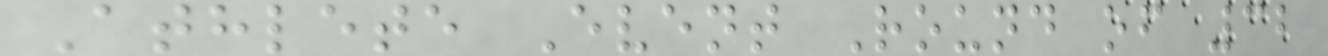Athlete Event Round of 32
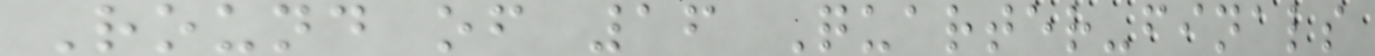Round of 16 Quarter-finals
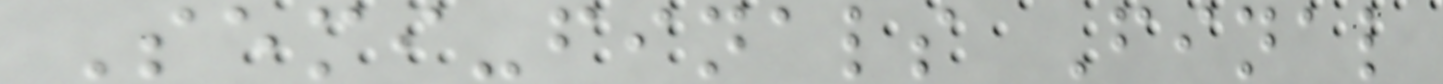Semi-finals Final
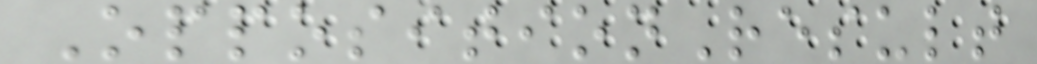OppositionResult
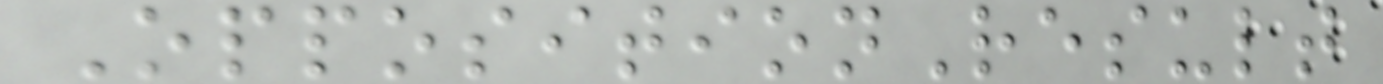OppositionResult
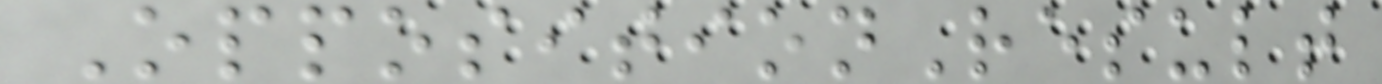OppositionResult
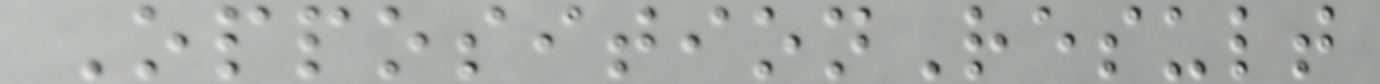OppositionResult
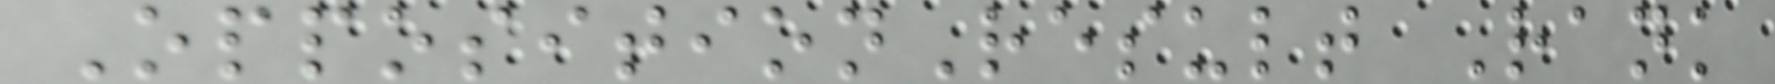OppositionResult Rank
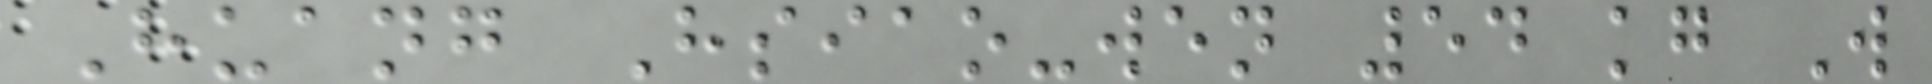Huang Hsiao-wen 54 kg W
